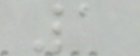1
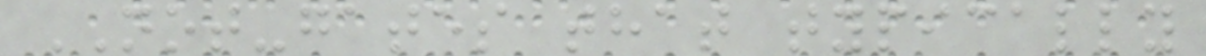NOT-gates that typically
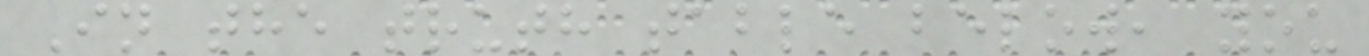In the truth table below, you
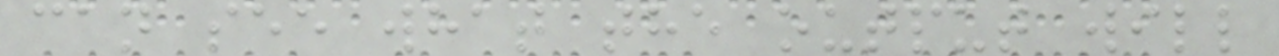can see what the output will
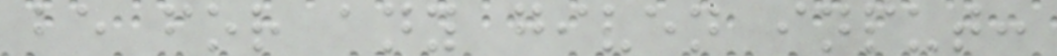be for any given input:
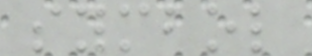symbol
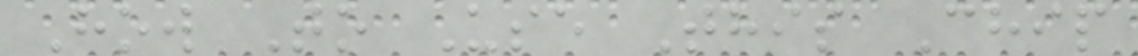How To Use This Chip
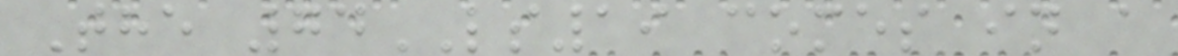The 74LS19 comes in a
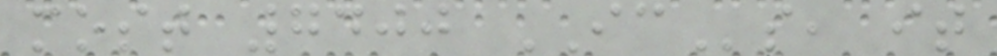most 7400 ICs, it
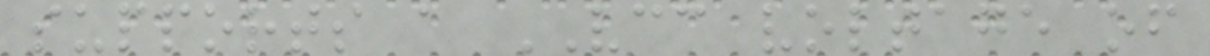supports a VCC voltage of
